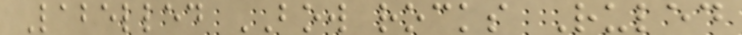Labelled BOW rocks Ruled
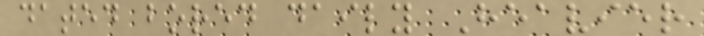dated bored daily Heavier
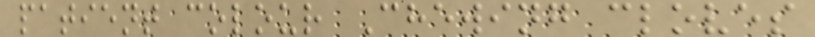patient colour Chewing cloves
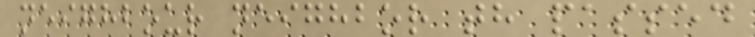neighbour neighbor th passed
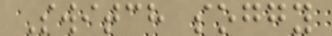Switch soggy
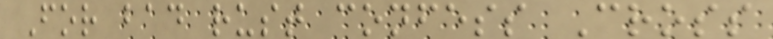For bad rust confess Cross
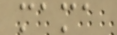mama
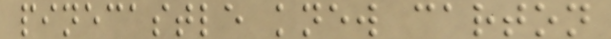pinecastle knew carton
